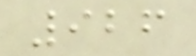926
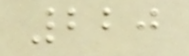220
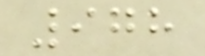978
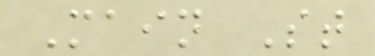Main St
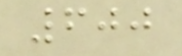600
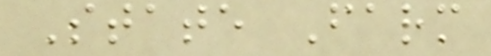State Farm
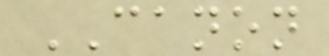CANON
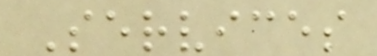Services
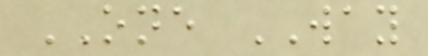ONE WAY
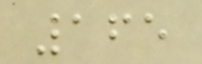165
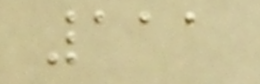111
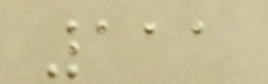111
